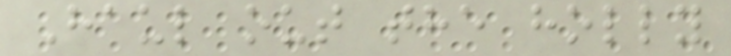Haul out the holly
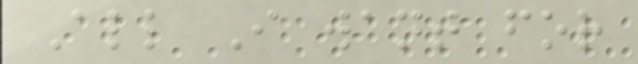All I want for
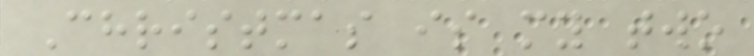Christmas is my two
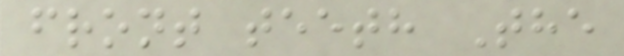front teeth The
